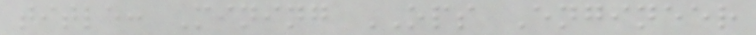title: Mining OPS Engineer
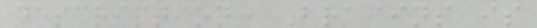description: Braiins is
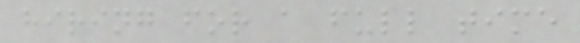hiring for a full time
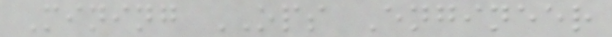Mining OPS Engineer
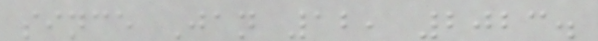since Jan 12, 2023.
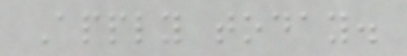Apply today.
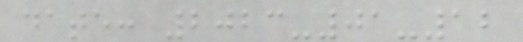date: 2023-01-12
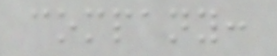company:
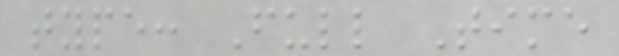type: Full Time
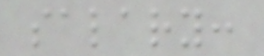salary:
